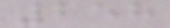258
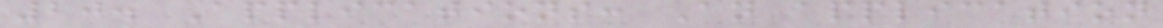20. Applications: An application
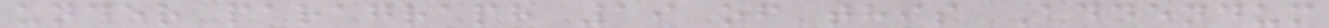under paragraph 19 of this Addendum
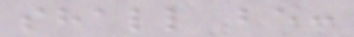shall be:
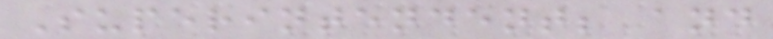Superintendent; and
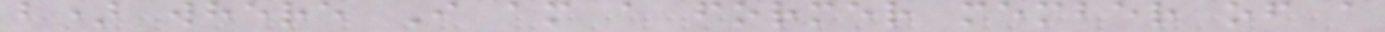b) where I am a former member of a
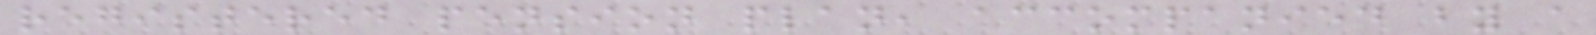registered pension plan, accompanied by a
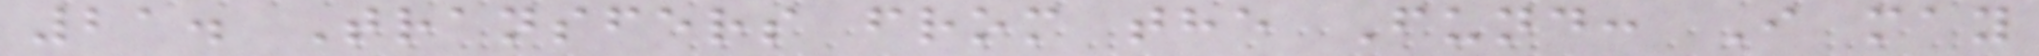21. Transfers from the Fund: I may
